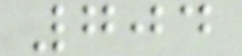704
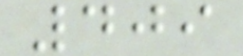409
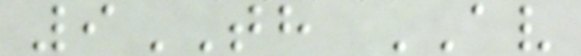9TH AV
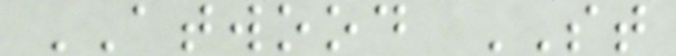ATWOOD ST
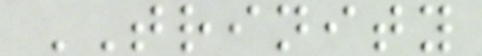TRINITY
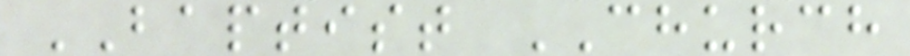BAPTIST CHURCH
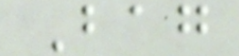Bag
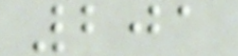201
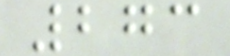273
